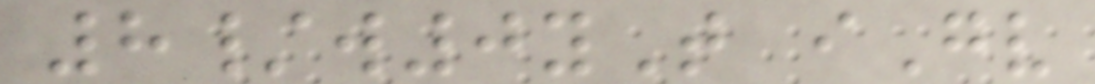8/w0yT iGv
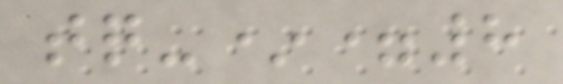tq-*=8
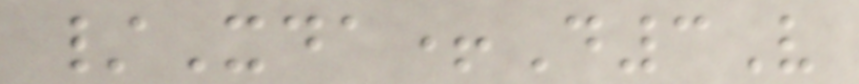/Xda+D3V
